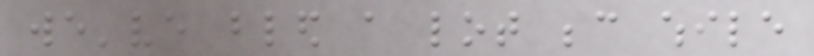we've bled a lot because while
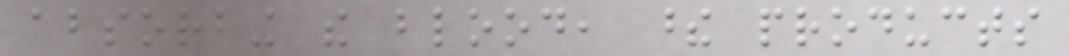absorbing the blood, these products
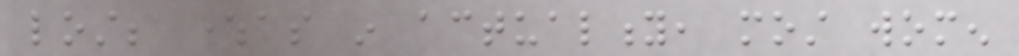lost; whereas in actuality, most women
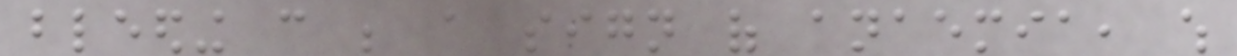bleeding can be a sign of anaemia, which
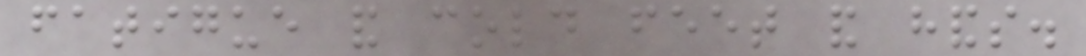fatigue and cold feet and hands.
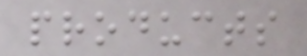products
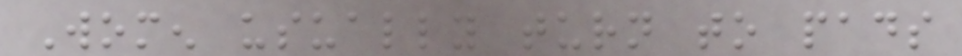Women usually turn to pads
